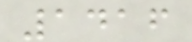1416
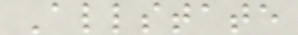Allstate
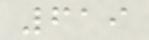619
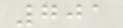701
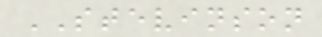STEVINSON
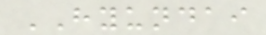HYUNDAI
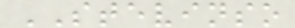STEVINSO
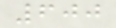600
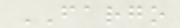FARGO
